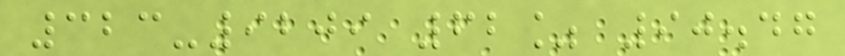323-9209 62% 90.47
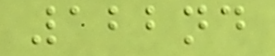122nd
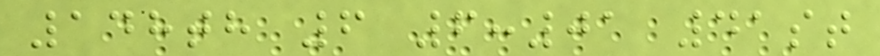148th 6 6:01 41st
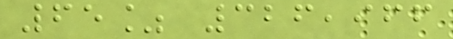65% 326,966
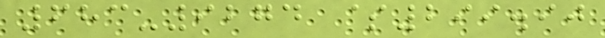683-9274 $299.90
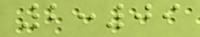2:09
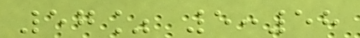57% 5:58
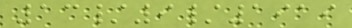13/9/1919
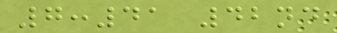7:41 42nd
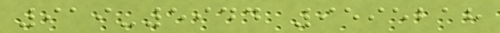919-5944 9595218
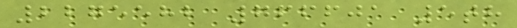2275582 766601 5th
